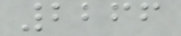2266
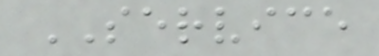SERVICE
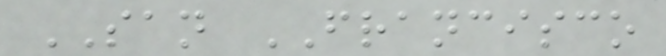SAN FRANCISCO
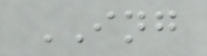ING
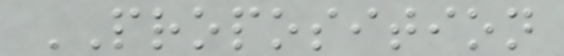PROPOSITION
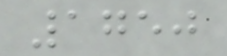1750
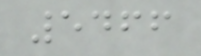5466
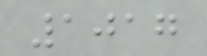1017
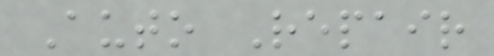Auto Repair
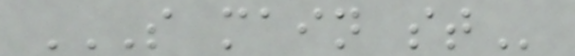S MAIN ST
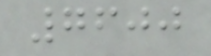7600
